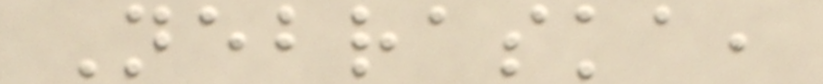Nebraska,
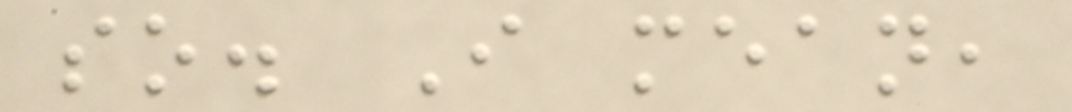so. I mean,
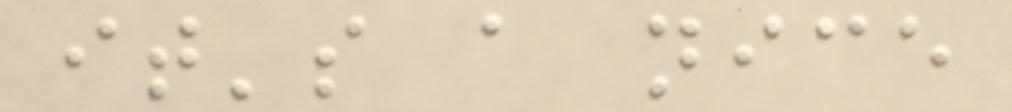it's a nice
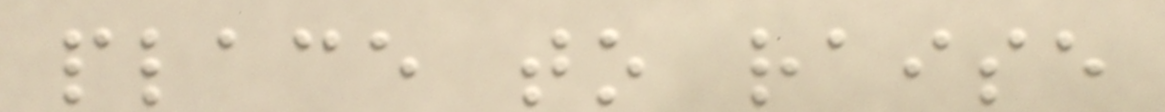place to raise
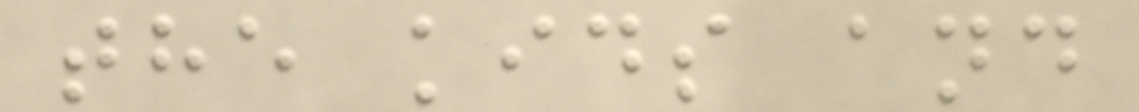the kids and
